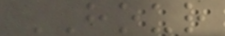HOUR
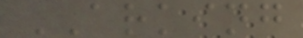ARKING
